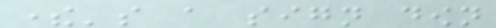there's a sign down
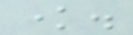know.
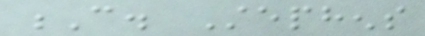C. Stephens
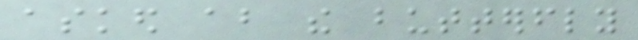asked about the butterfly
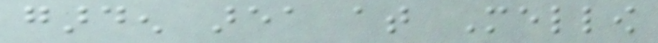garden area at Mellow
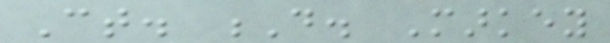Ct. D. Markey
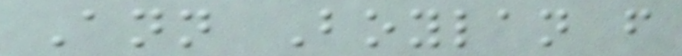Ann Boylan from
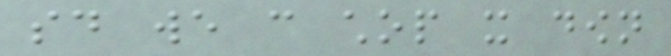said we can chop it down
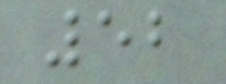52
